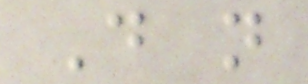Do not
